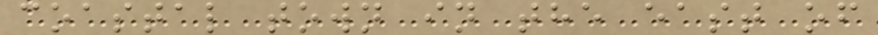coastal town in the east of
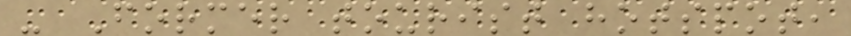- Former tourist hotspot,
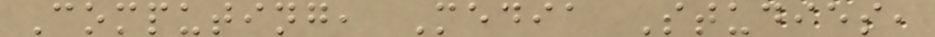Computing, Media Studies,
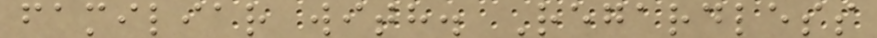familiar with. Regardless
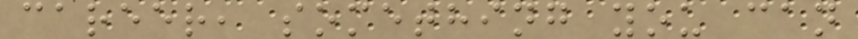career, something you can
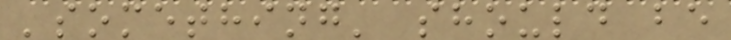'something' should be
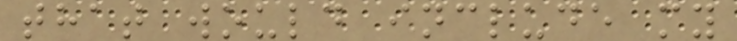that would include my
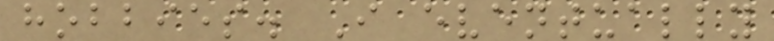hobbies. I eventually
